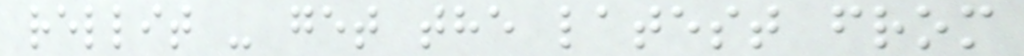rellit - get the latest from
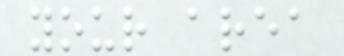your area
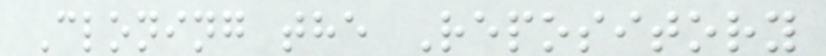Cloning the Repository
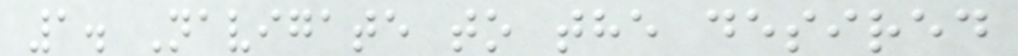1. Navigate to the desired
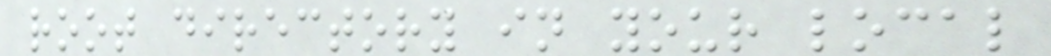root directory in your local
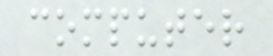computer
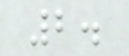2.
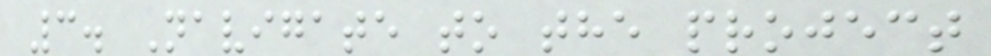3. Navigate to the project
